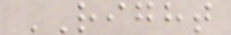RIGHT
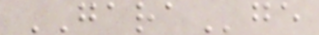GARAge
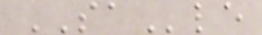SAle
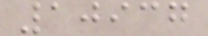10937
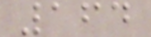164
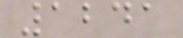1241
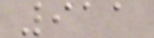911
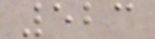523
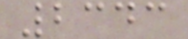2343
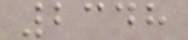2348
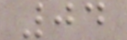04
